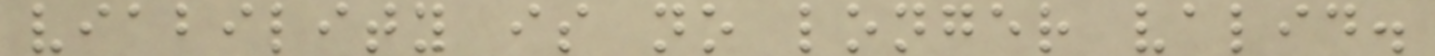viability is no longer valid.
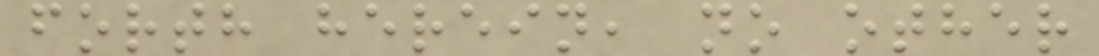forth herein, no other
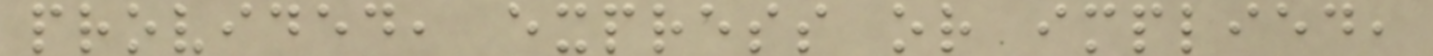provided, express or implied,
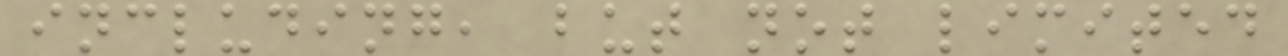including, but not limited
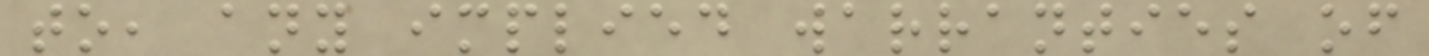to, any implied warranties of
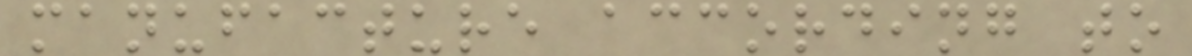manufacture according to
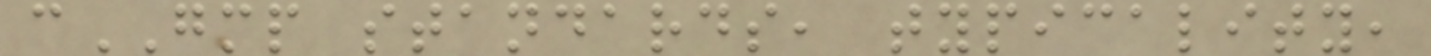cGMP standards, typicality,
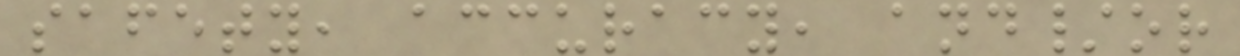safety, accuracy, and/or
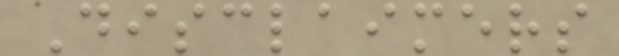Disclaimers
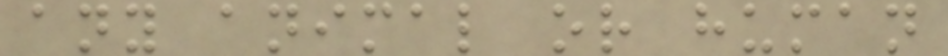any animal or human
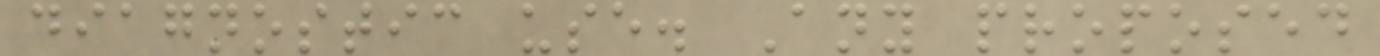diagnostic use. Any proposed
